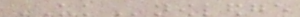UKnowledge
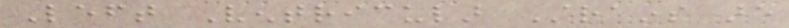Left Ventricular Strains are
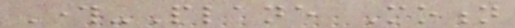Through-Plane Motion
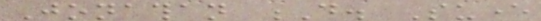Jonathan D. Suever
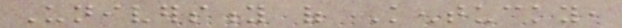University of Kentucky,
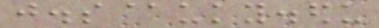j.s@uky.edu
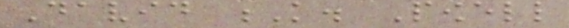David K. Powell
